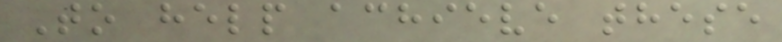To help achieve these
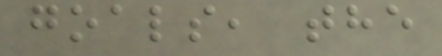goals, the
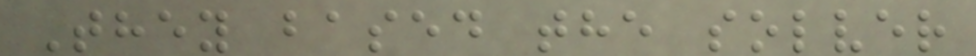They based the solver
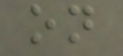on
